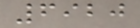6920
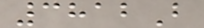3812B
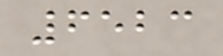6523
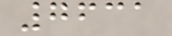7631
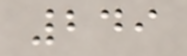249
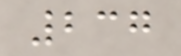237
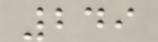249
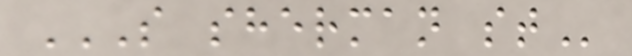S SHERMAN ST
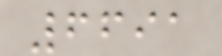6691
